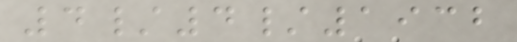4/4/1932
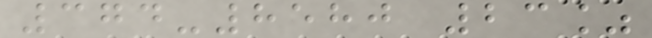374-8580 23%
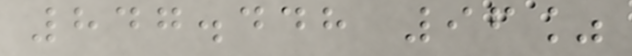847.448 96%
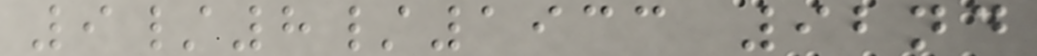9/8/1933 92nd
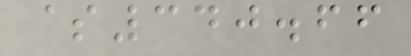$340.66
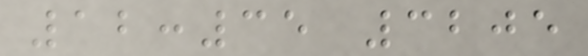12:35 3205
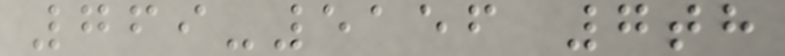769-5156 7th
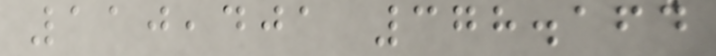110,401 378.164
